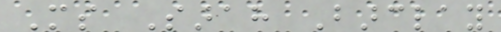Ms Sarah Barclay
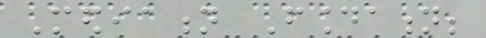Mediation Foundation;
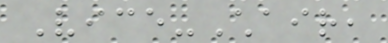Vice-Chair,
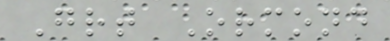Great Ormond
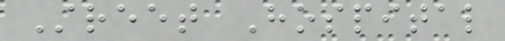Street Hospital
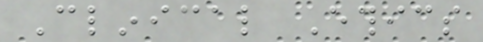Clinical Ethics
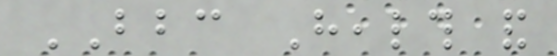BBC Health and
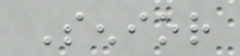Senior
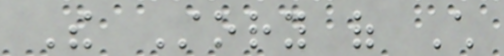The Story of Child
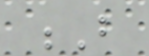B
